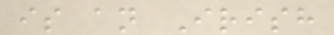is an Irish
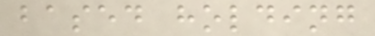based holding
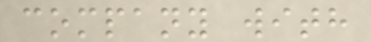company with
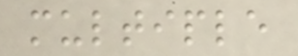multiple
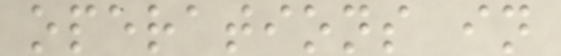operations in
